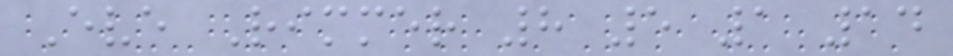Eve Rimmer 8 5 1 14
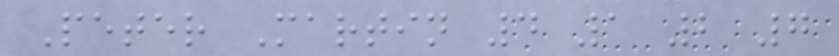Peter Martin 4 1 2 7
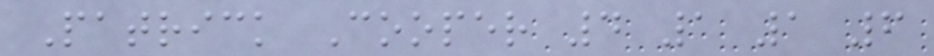Patrick Cooper 4 1 1 6
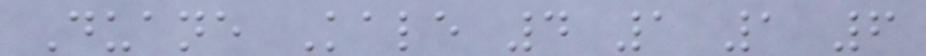Duane Kale 4 1 1 6
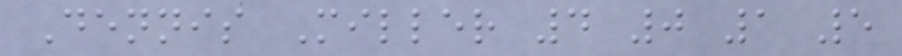Dennis Miller 4 0 1 5
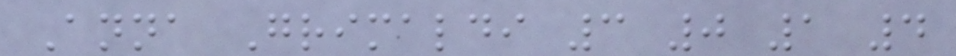Anna Grimaldi 3 0 1 4
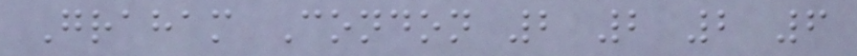Graham Condon 2 2 2 6
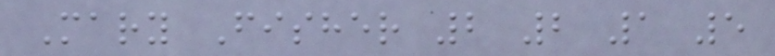Mary Fisher 2 2 1 5
